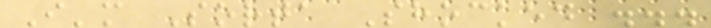I'm Sorta Shocked ...
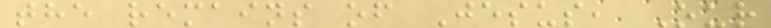the remains of Jesus, Our
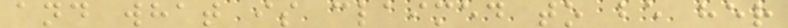and what is claimed to be her
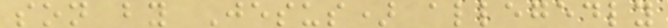son by Jesus) allegedly
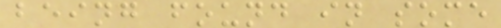being found in some
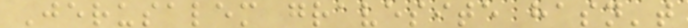Jerusalem gravesite hasn't
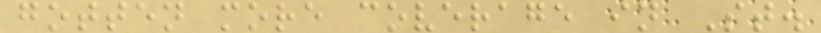gotten more coverage in St.
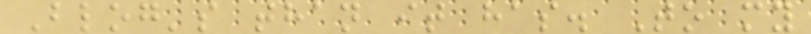Blog's than it has. To my
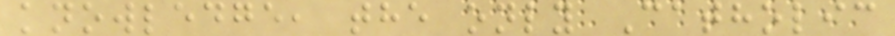knowledge, the only Catholic
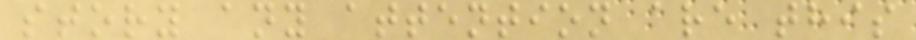story any attention are this
